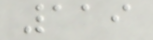119
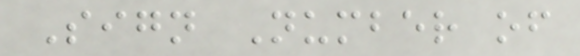Sign Number of
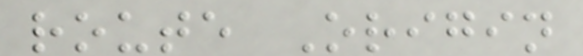route Origin
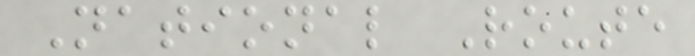National Route
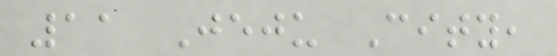11 Jeju City,
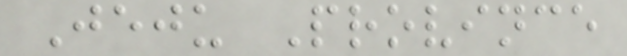Jeju Province
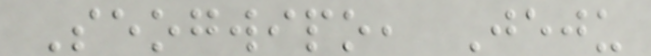Seogwipo, Jeju
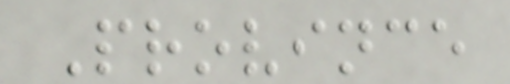Province
